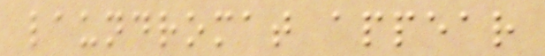laundromat appear
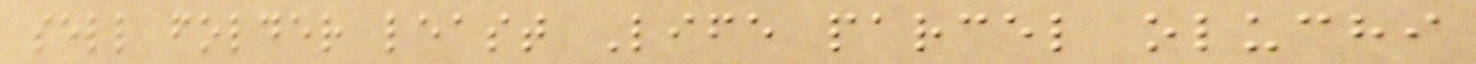sell folder least Life parcel oluchi
